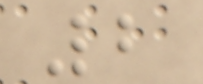2
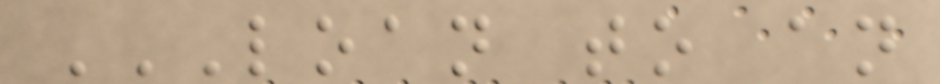LOAN TO AN
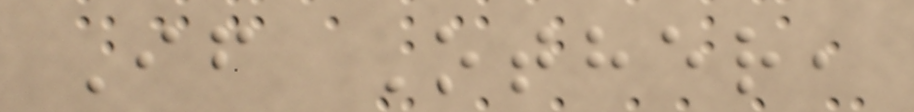If Other,
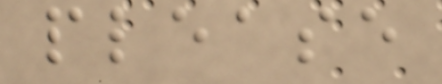please
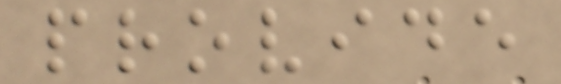provide
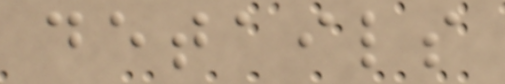details
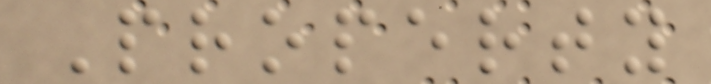Property
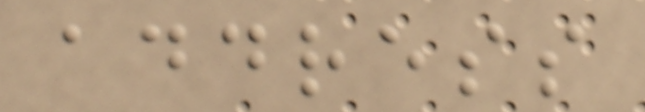address
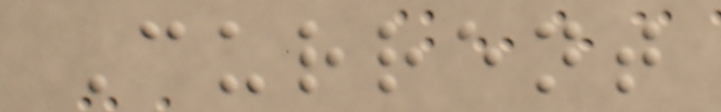Current
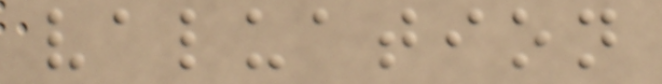valuation
